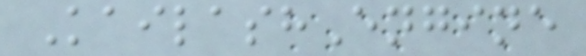KailashEngine
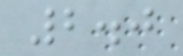2.0
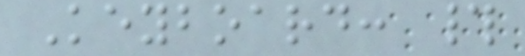Keyboard: #
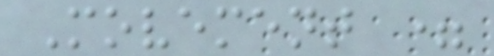Movement =
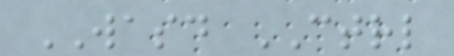WASD CTRL
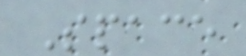Space
